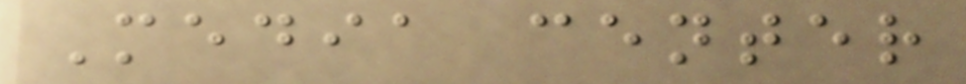Media center
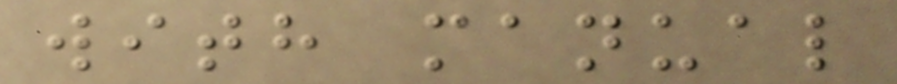with manual
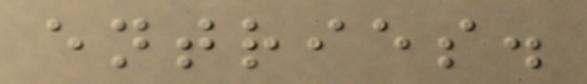entries.
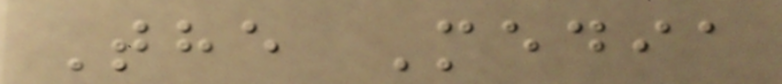The Media
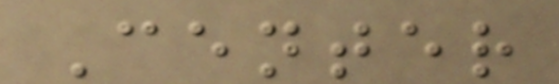Center
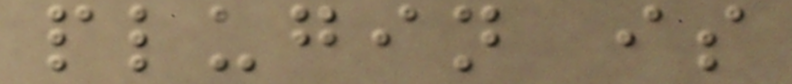plugin is
